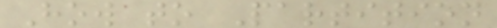How to Partition
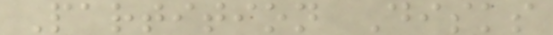Partition Disks
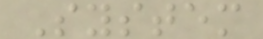System
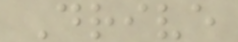Drive
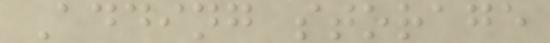Adding storage
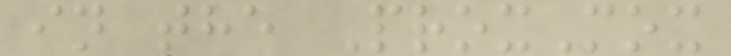in the ProxMox
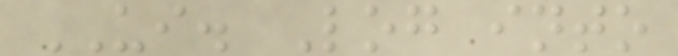UI. Log into
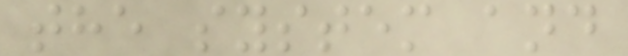the system and
